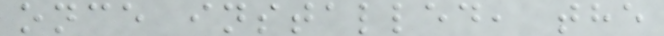once installed, the
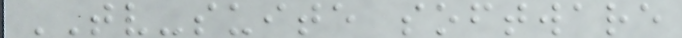TV-suite software
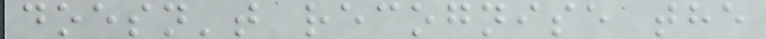doesn't recognise the
